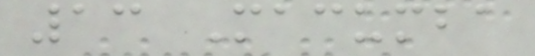13 Macumba
